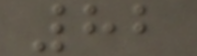82
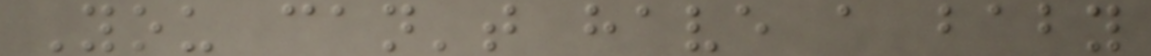You can't have a baby
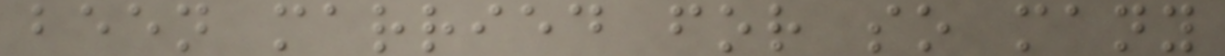been married for so many
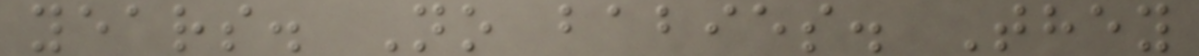years. No babies. They
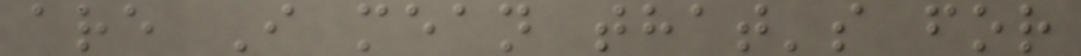are I mean that's for
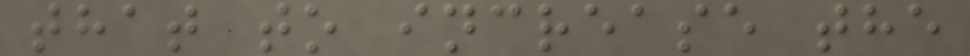that to increase the
